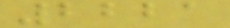2221
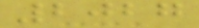2027
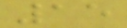15
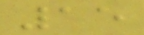15
